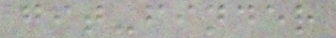git-finder
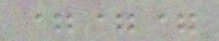===
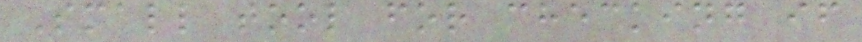Small tool for checking if
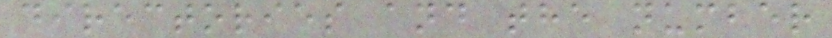directories and the number
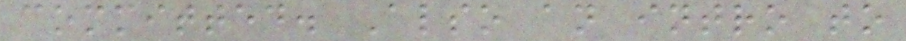committed. Also an intro to
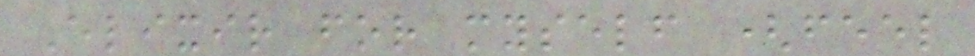Elixir for myself (feel
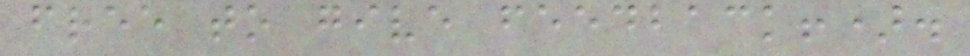free to give feedback!).
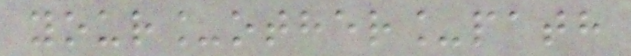your_other_path
